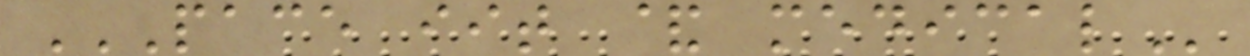PACE IIT & MEDICAL
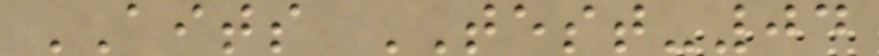AITS TEST-04
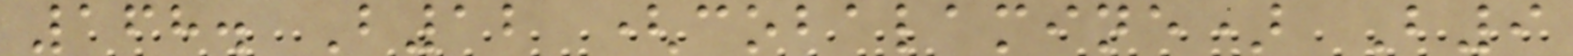168. B12 (cobalamine) B9
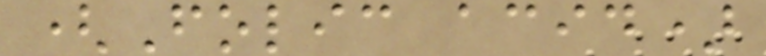(Folic acid)
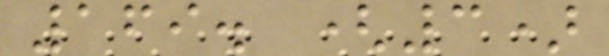169. (3)
